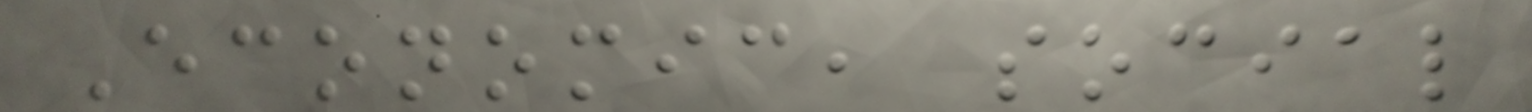Economic, social
